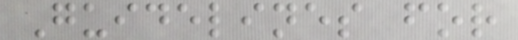Guidelines for
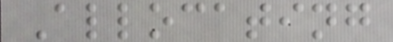Allocating
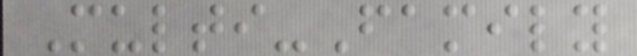Multi-Family
